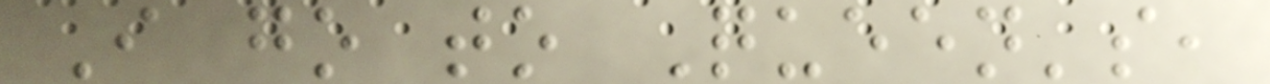I go to Queen's,
